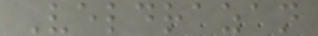Veldrazan
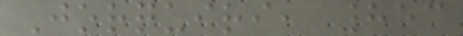Jorquiri, 853
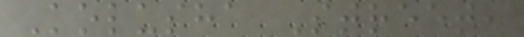Kolusha Street,
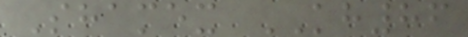Shamex KH86
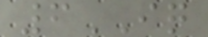6IQ
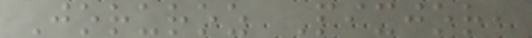Joruroz Pixjor,
